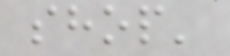shop'
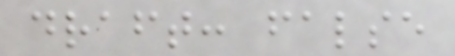draft: false
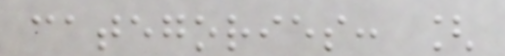categories: [
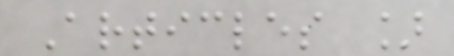Articles ]
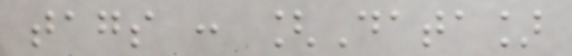tags : [Data]
